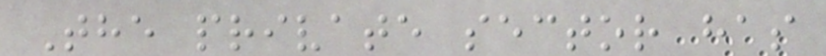The private sector has
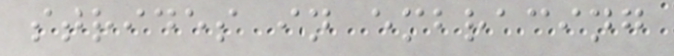strides in embracing
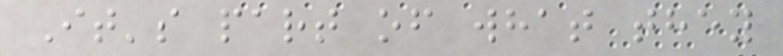It's part of what they
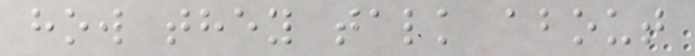how they talk about
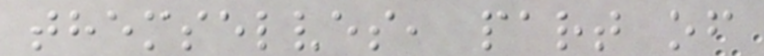themselves, part of
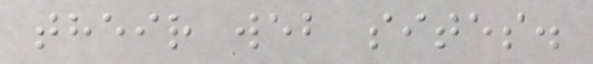their web sites.
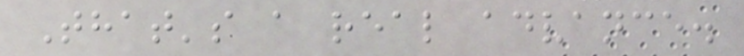That's a real advance.
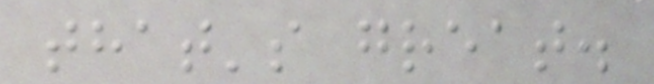that's great.
